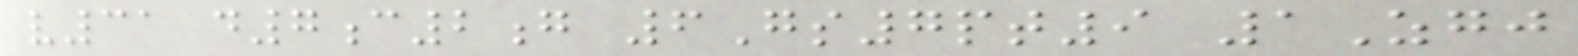v31 d7c2g 6Gs7pt9 1Zgj
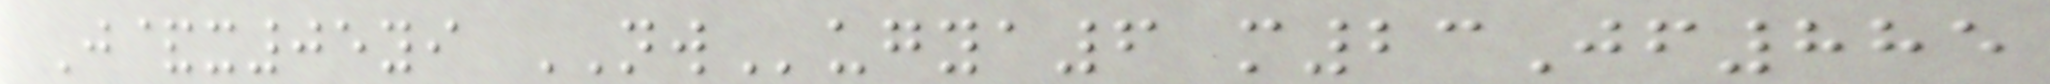J&x05yi NWugya6 m23Jf885
